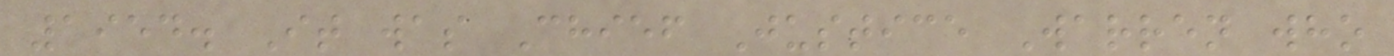1954. It was Chief Justice Warren who
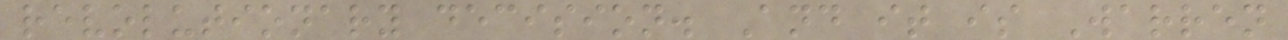revolutionary decision. And it is Warren
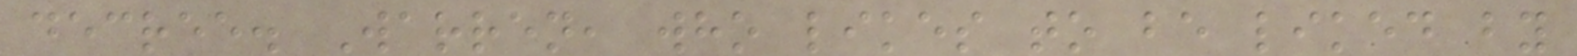decree. Warren, who likes to be liked by
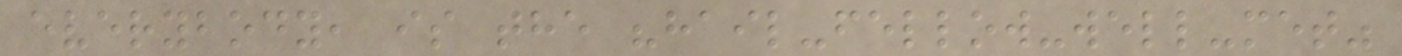everybody, is the "hail-fellow-well-met"
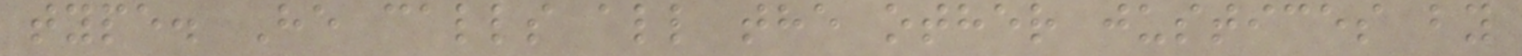type. He calls all the other justices by
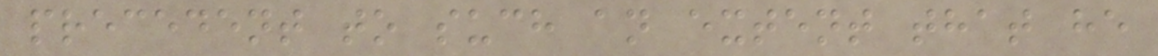precedent to such an extent that he
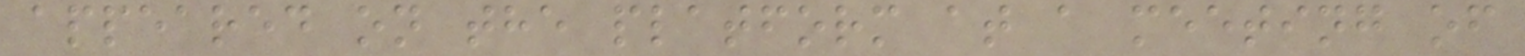appeared on the platform at a meeting of
